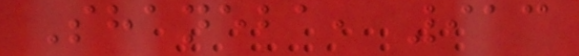Shaneba, 913
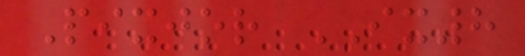Pixjor IX8
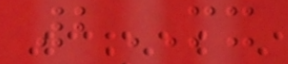2MX
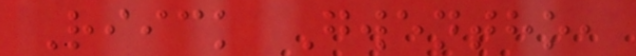Riick Gwentho,
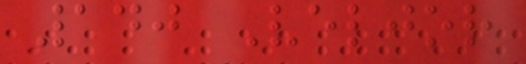140 Veljor
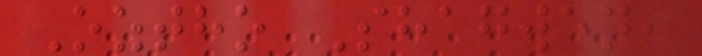Oztho Shagwen,
